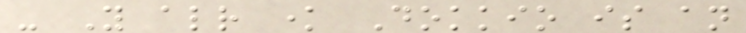- You already know Dokkio is an
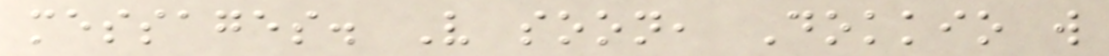messages. Very soon, Dokkio will
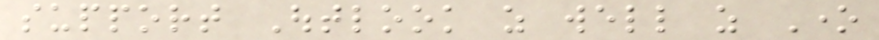support Outlook as well as One
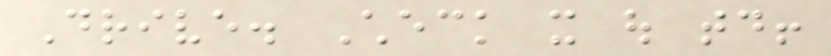Drive. Check it out today!
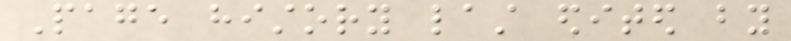Page history last edited by
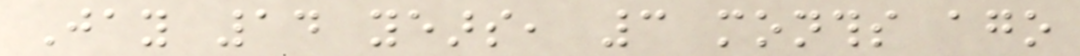Jay 14 years, 3 months ago
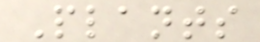Plants
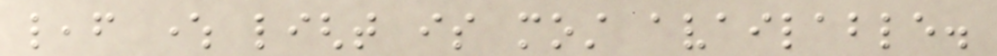leaf where light is most available.
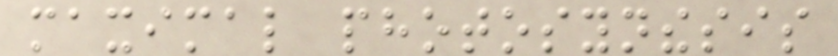maximal photosynthesis
